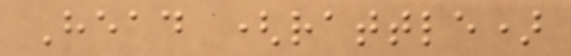Head (rattle)
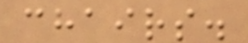chairs.
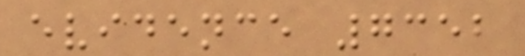evidence 7352
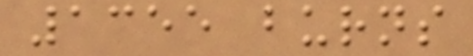1355 burns
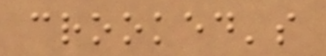crooked's
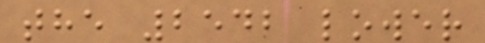the 2542 lower
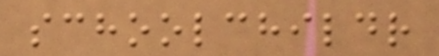schoolchildr
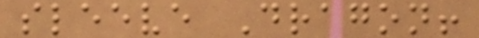sleeve Dragon!
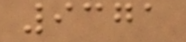9371
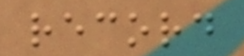record
